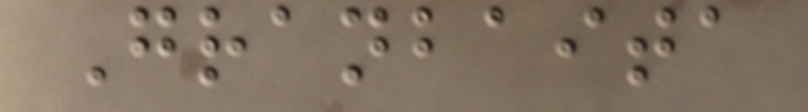Granbaita
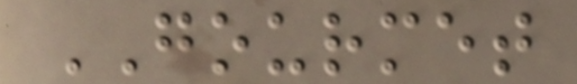GOURMET
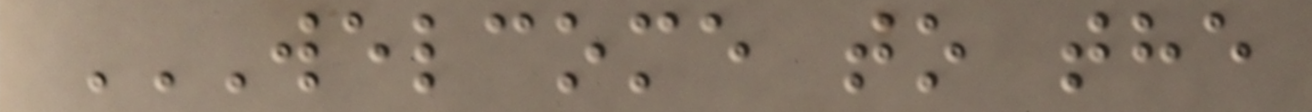WELCOME TO THE
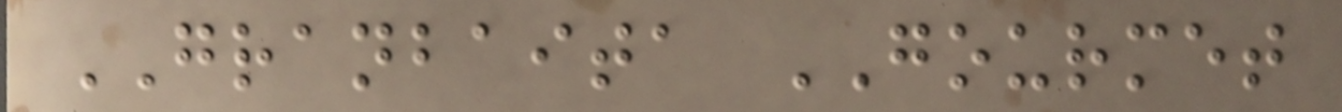GRANBAITA GOURMET
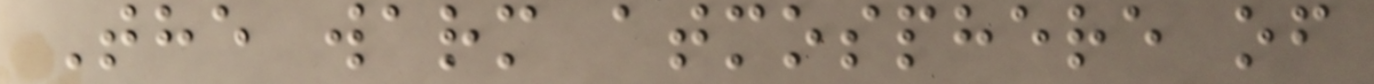The warm atmosphere of
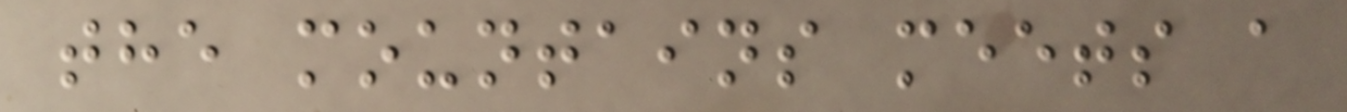the mountains meets a
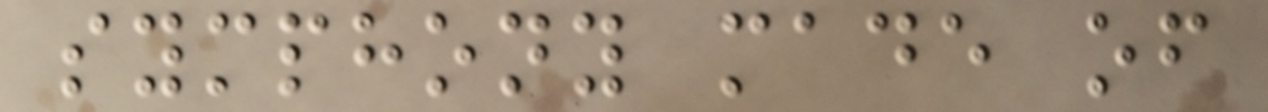symphony made of
